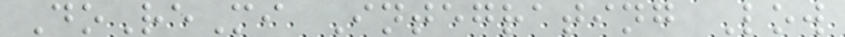DoReMi Integrating Low
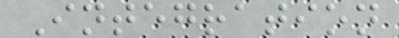Integration
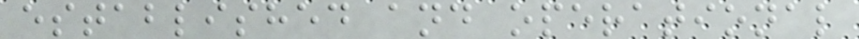established and operational
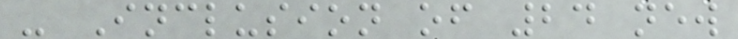- Inclusion of 24 new
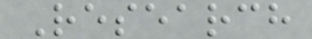Research
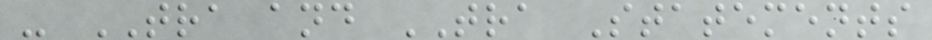- TRA and TRA Statements
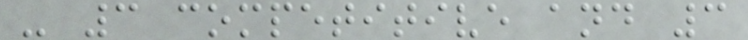- 3 competitive and 3
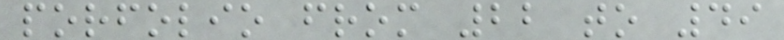porfolio from 22 to 49
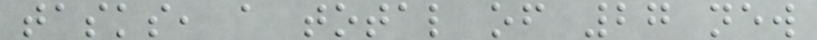tasks, a total of 27 new
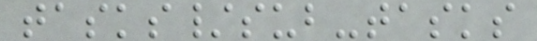tasks/sub-tasks
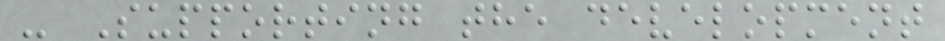- Supporting the development
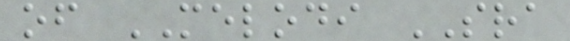of MELODI SRA
